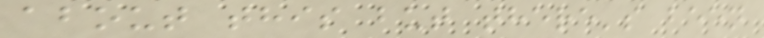about this but there's been
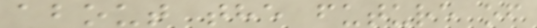about the future of
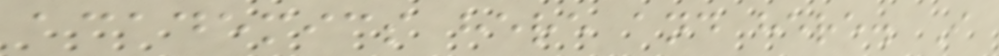academics here and here. I
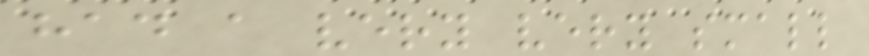had a very very small
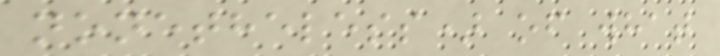nonetheless) of what
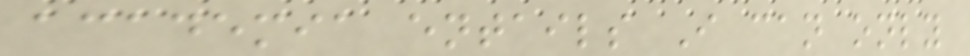academia entails I can only
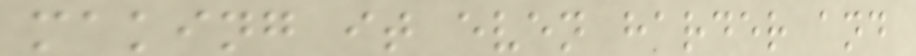making it even harder and
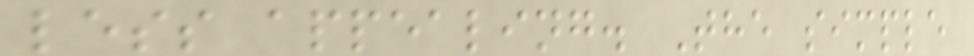less appealing. The simple
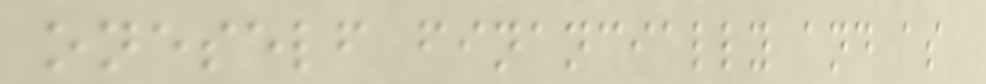oneself financially and as
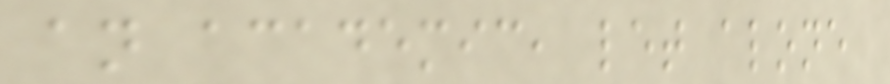an academic, let alone
